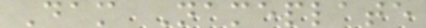Dam Nameplate
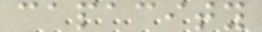capacity
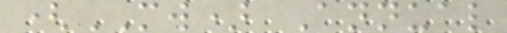(MW) Annual
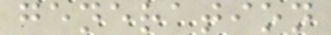generation
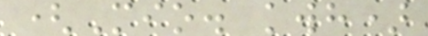(Mio. kwh)
